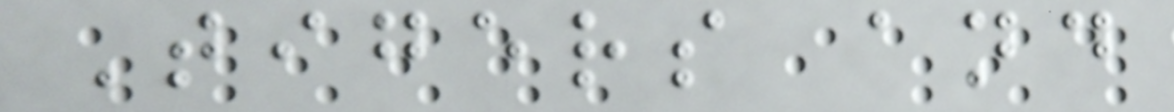Tigers and
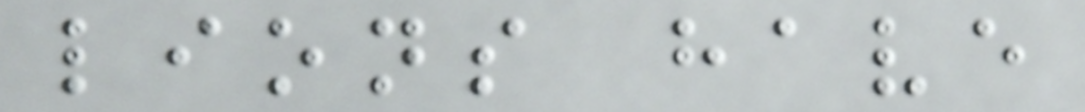lions have
